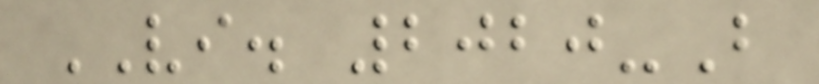VI. 2020-B
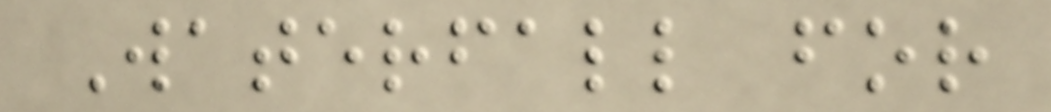Waterfall for
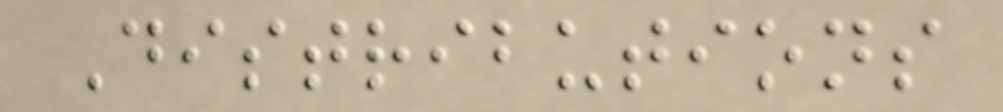Distributions
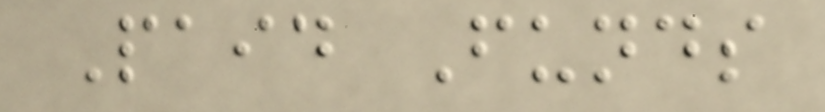Paid Funds
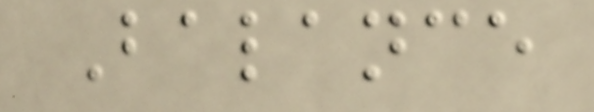Balance
